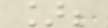];
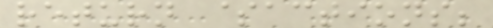return $actions;
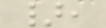},
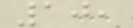10,
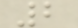2
